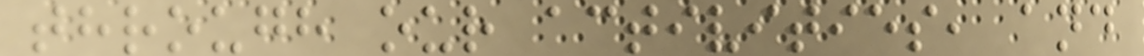through our activities, and
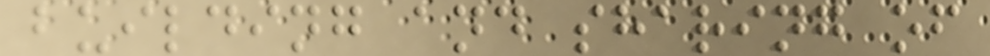building and sharing of
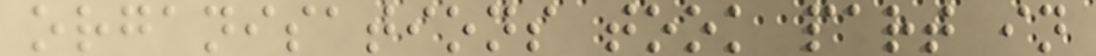organisations took part in
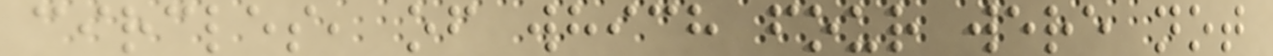circles, of which four were not
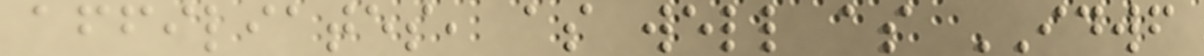affiliates, as well as IDWF
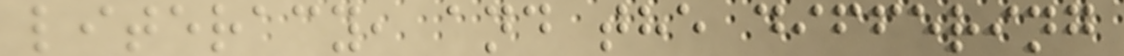literacy, and the differing
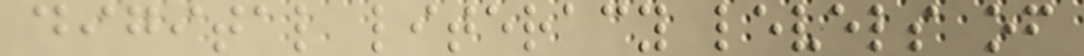digital literacy levels of
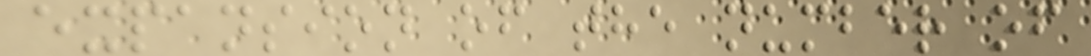expansion of the number of
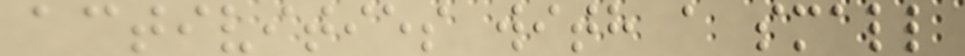activities with a small
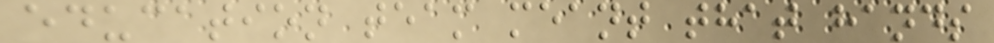education team meant that hands
